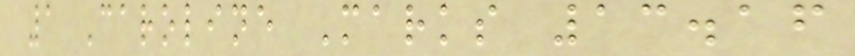1 Caroline Marks 13.16
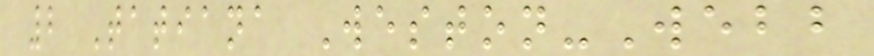2 Tatiana Weston-Webb
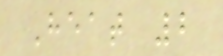Heat 2
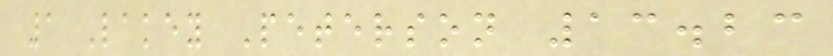1 Lakey Peterson 13.23
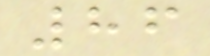86
